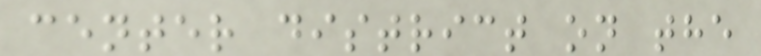center district on the
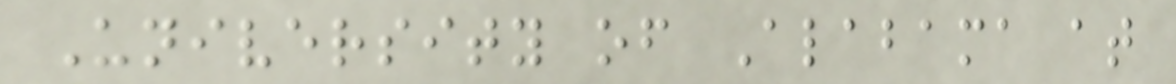University of Alabama at
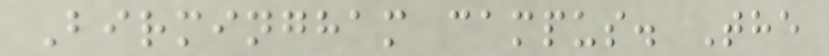Birmingham campus. The
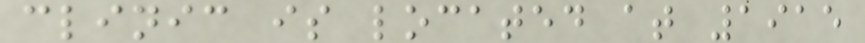clinic is located at 1915
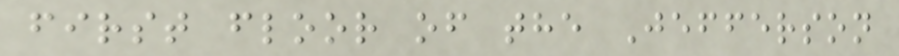first floor of the Jefferson
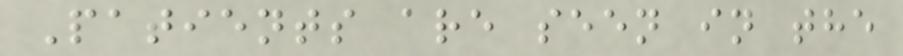Patients are seen in the
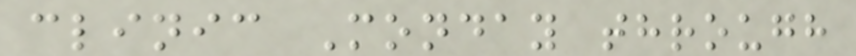clinic Monday through
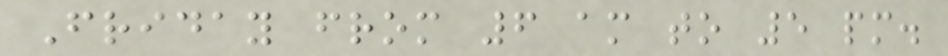Friday from 6 am to 5 pm.
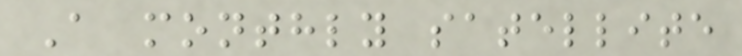A monthly satellite
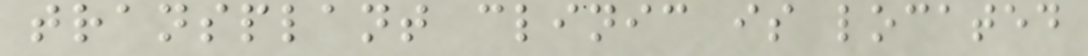transplant clinic is located
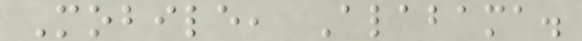Mobile, Alabama.
